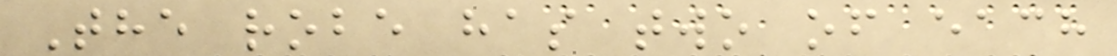The robe has two of each
